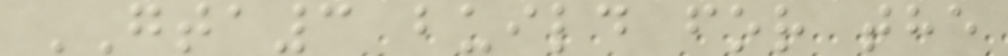GTA3 build for the
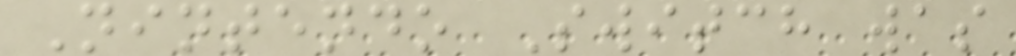Nintendo Switch was
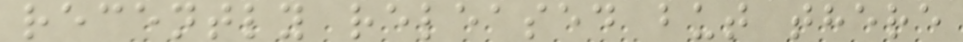recently released but there
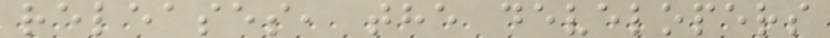releases, the developers
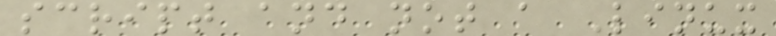script and not a Linux
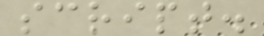script.
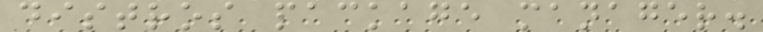distros package manager.
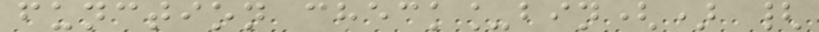function check_bin() {
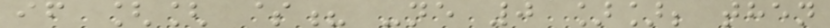if [[ $? -ne 0 ]]; then
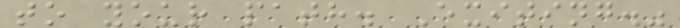to your path. Exiting."
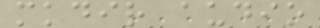mkdir audio
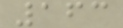163
